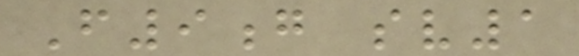F9g sv1
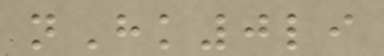nHk0li
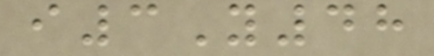i3Y48
